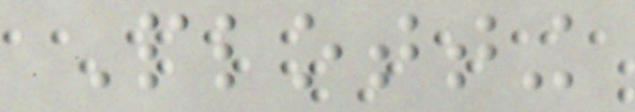Plotting
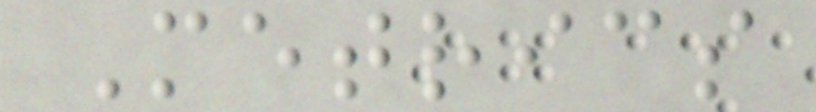Metrics
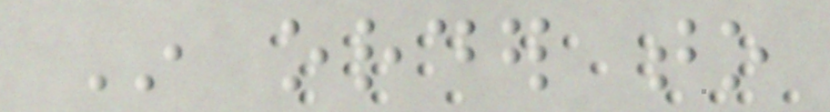In order to
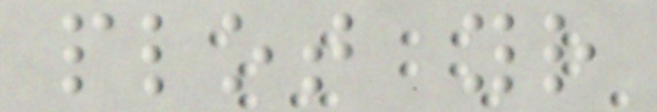plot your
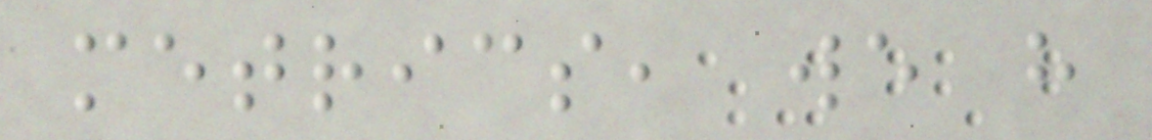metrics, we have
